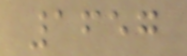1657
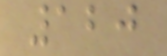120
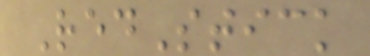RedStick
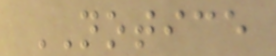NOTICE
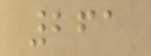261
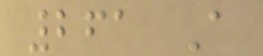261 A
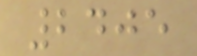2405
